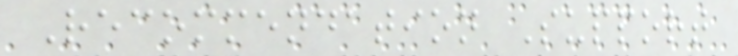Recommendation Support
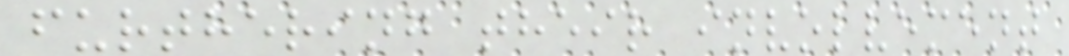furthering their involvement
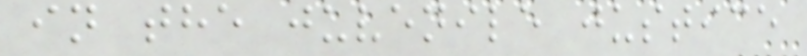in the juvenile justice
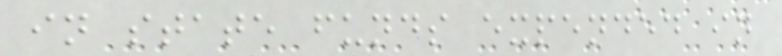in state funds expended in
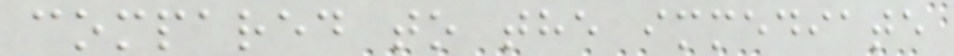compared to the immediate
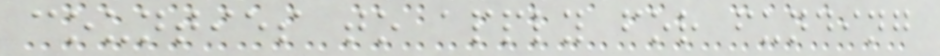counties to apply for funding
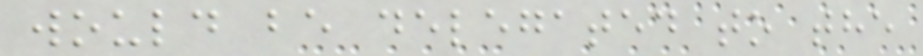would be delegated to the
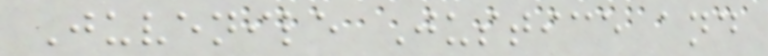Juvenile Justice and
